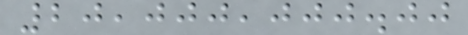20,000,000.00
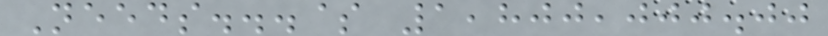Needs...$ 1,800,000.00
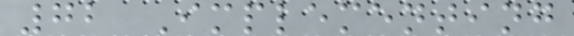72 Implementing
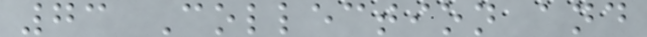73 Collection and
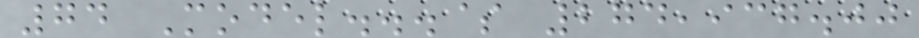74 Model...$ 274,937.00
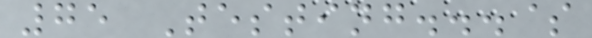75 Testing...$
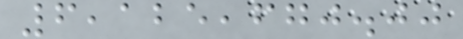6,125,670.00
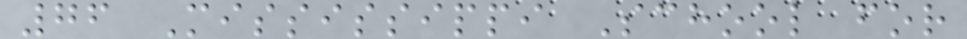76 Mississippi School for
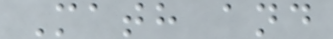Math and
